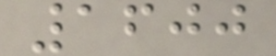1600
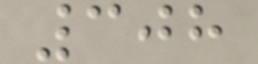308
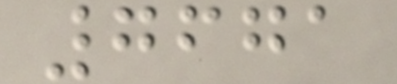7671
